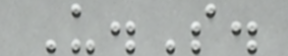U.S.
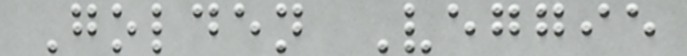Golden Veggie
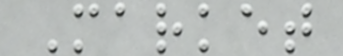Market
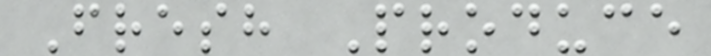Fresh Produce
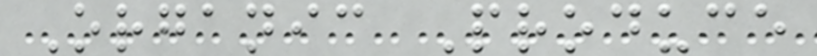Organic Produce
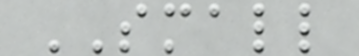SMALL
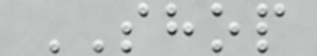SHOP
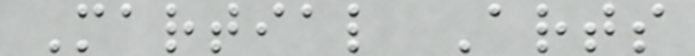Martial Arts
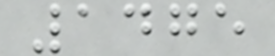1475
